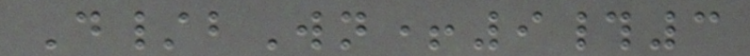D/bWn+9#3
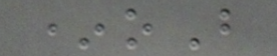*oB
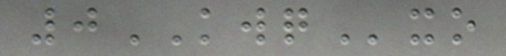0KWQxo
